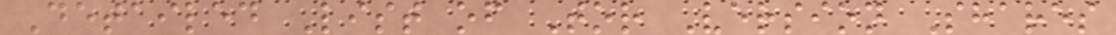Detailed List of Tor Version Shares
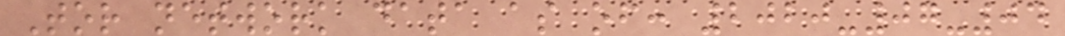Tor network data as of: 2020-07-04
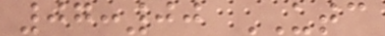07:00 UTC
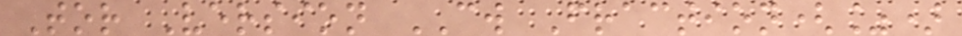Tor Version CW Fraction(%)
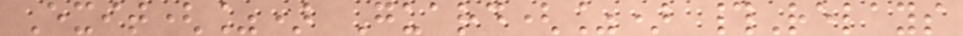Exit(%) Guard(%) #Relays
